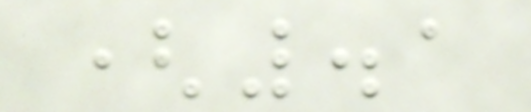(.1
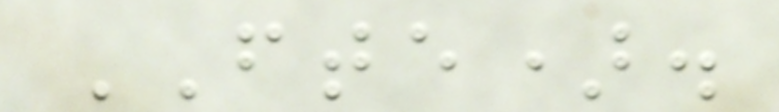FTE).
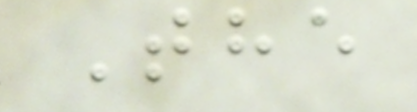The
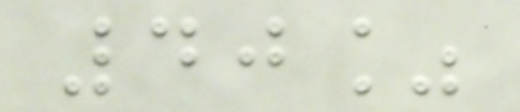40%
